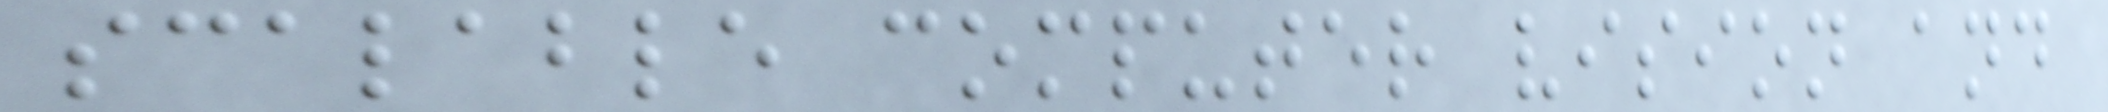scalable computer vision and
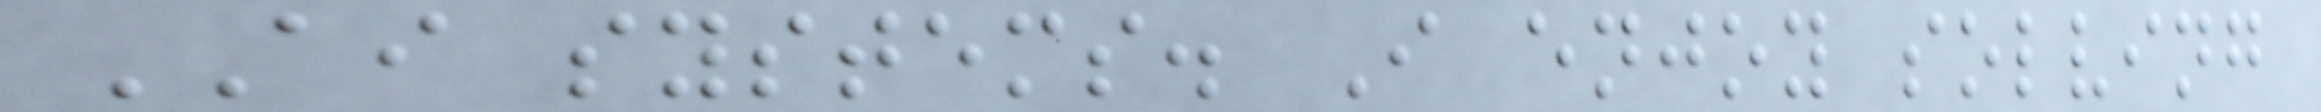AI systems. I enjoy solving
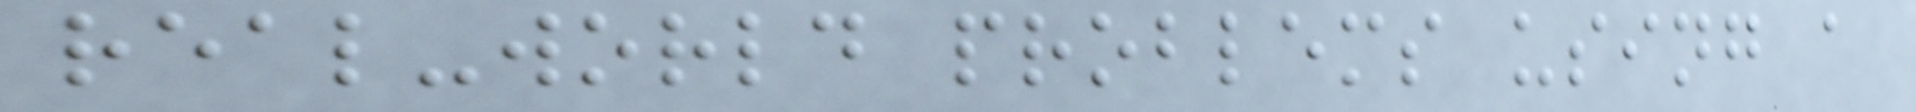real-world problems using a
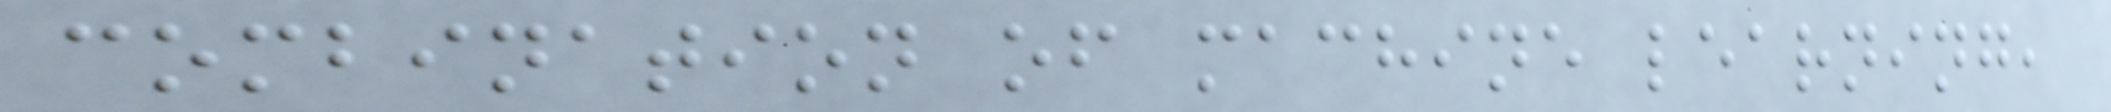combination of machine learning,
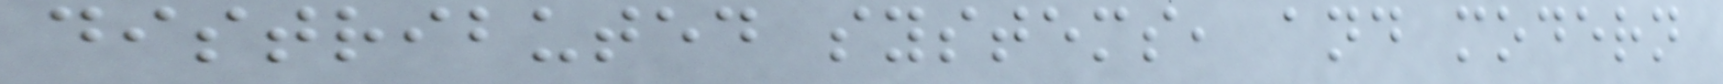distributed systems, and modern
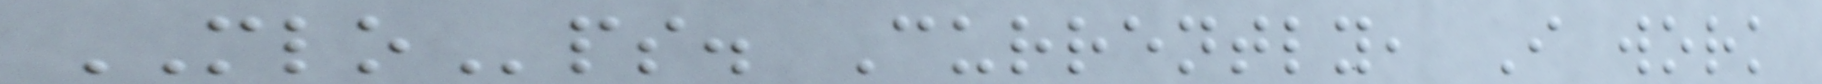MLOps. Currently, I work
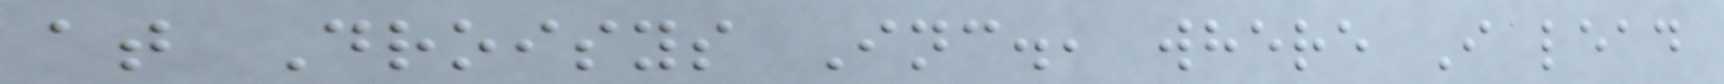at Droisys Inc., where I lead
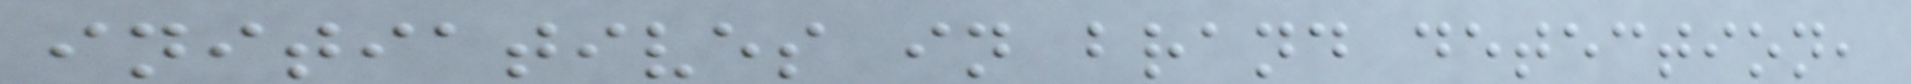initiatives in brand detection,
